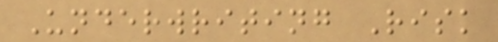Underwriting Risk
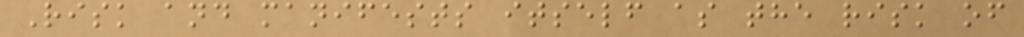Risk and manifests itself as the risk of
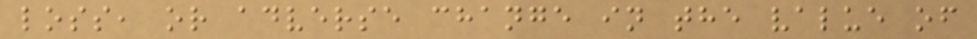loss, or adverse change in the value of
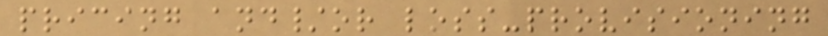pricing and/or loss-provisioning
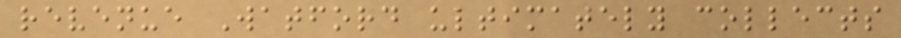revenue Watford ultimately collects
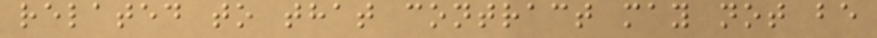related to that contract may not be
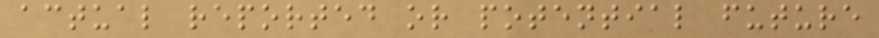actual reported or potential future
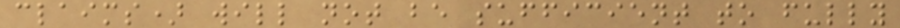claims) will not be sufficient to fully
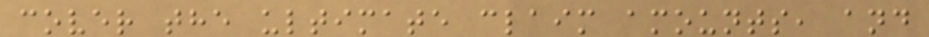cover the ultimate claim amounts, and
